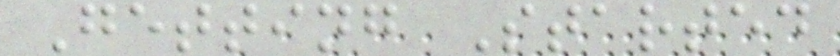Getting Started
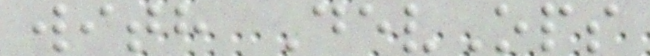with DevOps
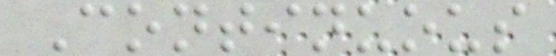Continuous
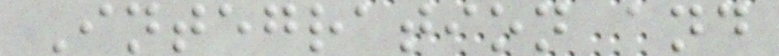Integration and
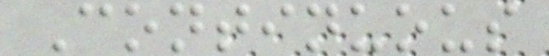Continuous
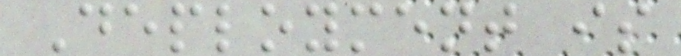Deployment is
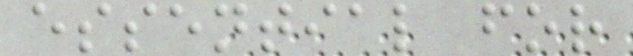essential for
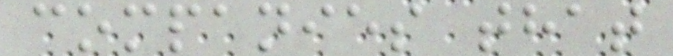companies that
